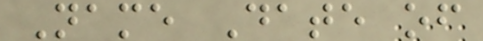Name Date of
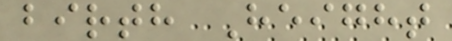birth Height
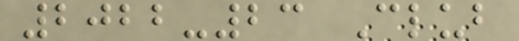2022-23 Club
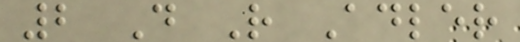2 D R Adler
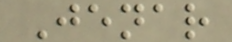Jenar
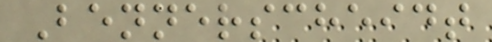Bennerscheidt
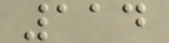114
